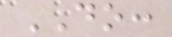DO:
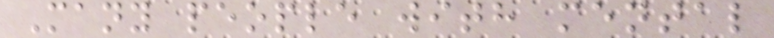Many people with mental
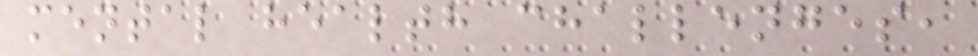mental health challenges,
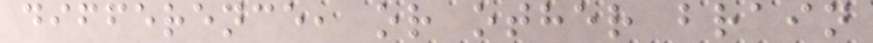difference, or other brain
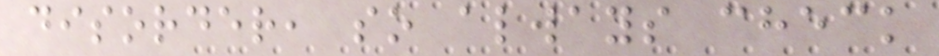disorder, so always check
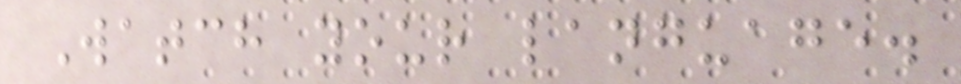Watch your language.
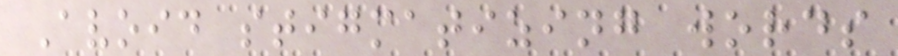Avoid stigmatizing words
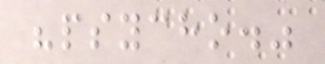"psycho."
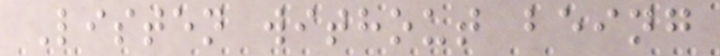Listen without being
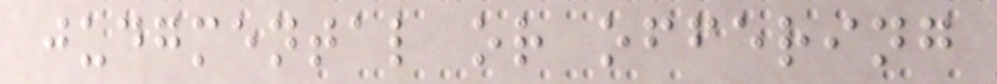judgmental or offering
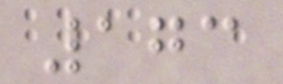173
